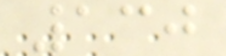130
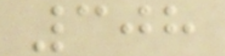308
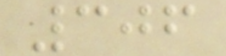306
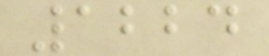1224
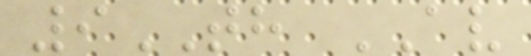9TH AV
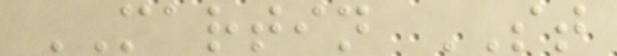MARTIN ST
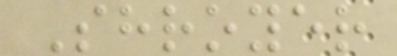Shroyer
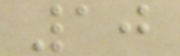10
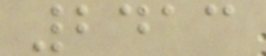2413
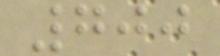700
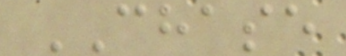CHASE
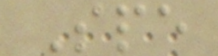Spe
